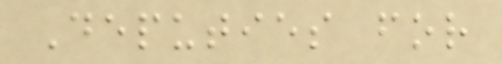Deputies for
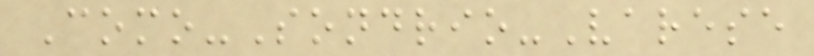Como-Sondrio-Varese
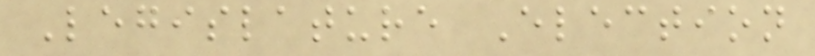Legislature Election
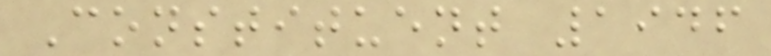Constituent 1946
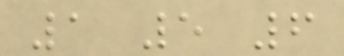1 5 6
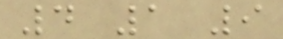4 1 9
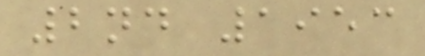2nd 1953
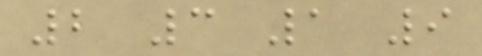2 3 1 9
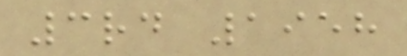3rd 1958
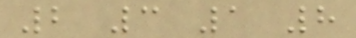2 3 1 8
